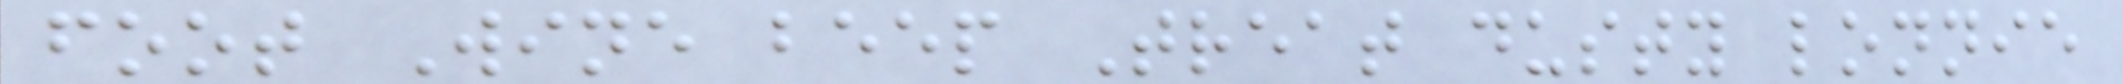foot Wine beep Treat dusty lonnie
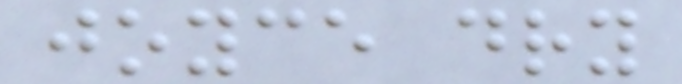joyce dry
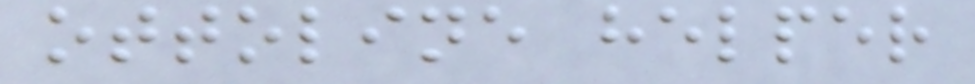ottoline helper
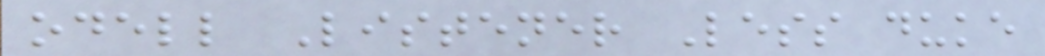odell Listener Less duke
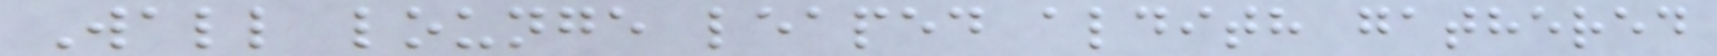Wall lounge leaped aldith gathered
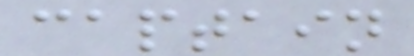captain
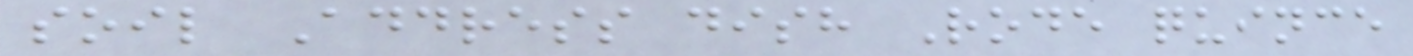soil Address dish Rode quince
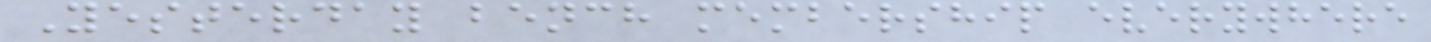Yesterday bench membership everywhere
